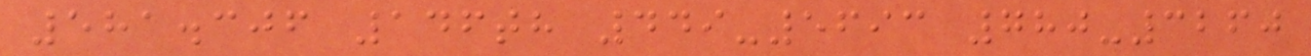581.306 146th 449-5693 780-3260
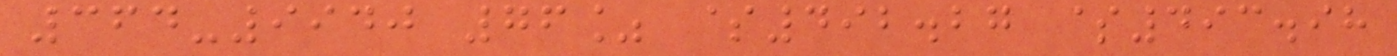364-9940 76% $492.27 $493.98
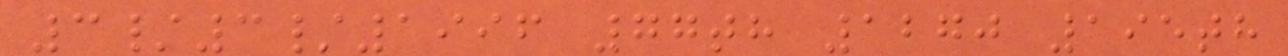3/3/1996 77th 1270 195th
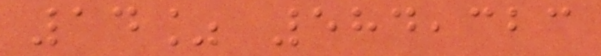14% 584,323
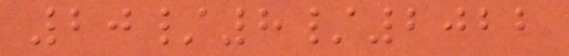20/8/2022
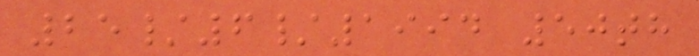25/6/1994 50th
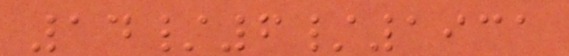14/6/1931
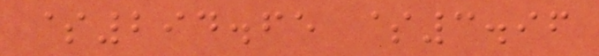$294.65 $3.96
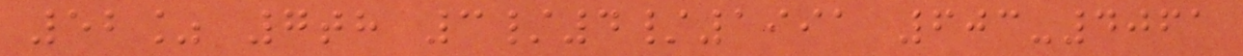52% 7th 3/4/1991 603-4061
